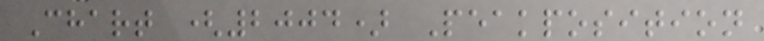Chart (2004) Peakposition
